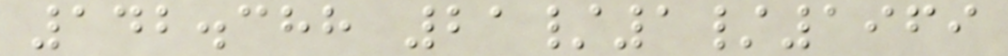142.388 21/1/1969
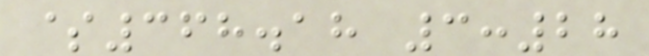$368.18 3:28
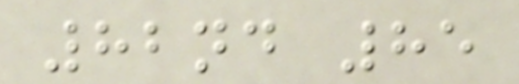82nd 85
